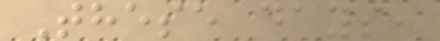These days,
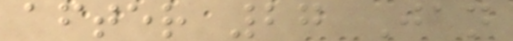after 27 Jan
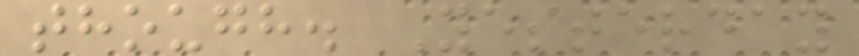though. Yesterday
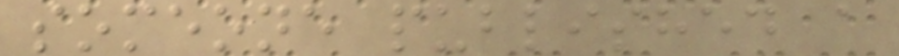someone published a
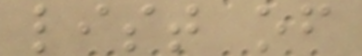list of
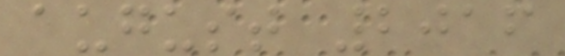august 2016
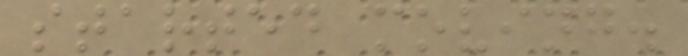started moving.
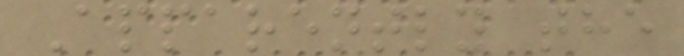Apparently the
